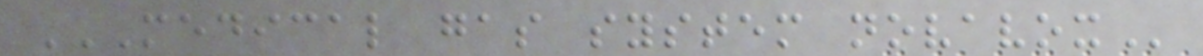MEDICAL GAS SYSTEM NOVAVOX
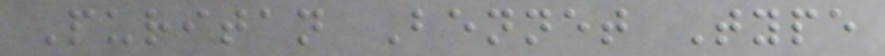Puritan Bennet Type
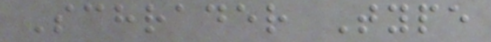Schrader Type
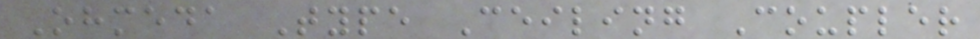Ohmeda Type Ceiling Coupler
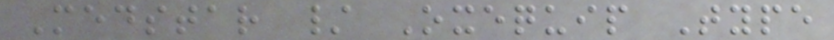Medstar / Oxequip Type
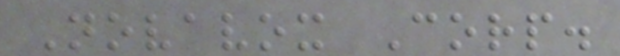Novavox Corp.
